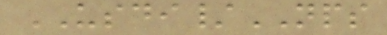USDI/NPS
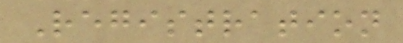Registration
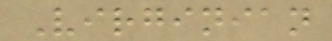Virginian
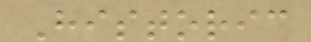Historic
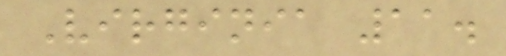Virginia 11.
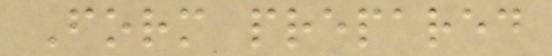Form prepared
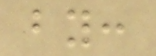by:
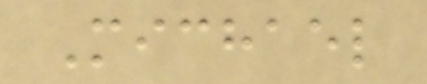Michael
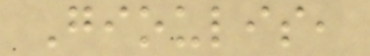Gioulis,
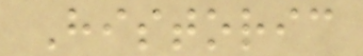Historic
